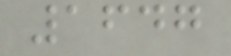1647
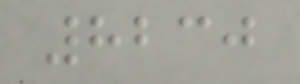8230
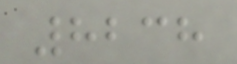8238
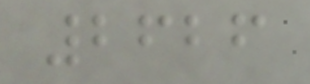2626
